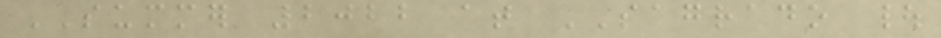SUMMER 2022 at SAGRADO |
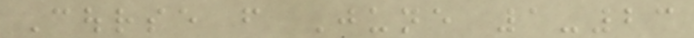Course from June 1-23
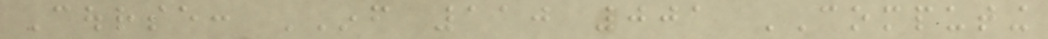Course: INF 110 001 COMPUTING
